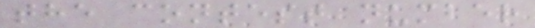the contest number
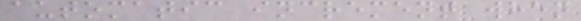automatic increment when
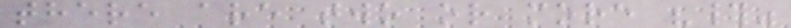there are two or more "#"
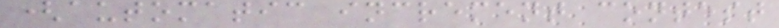(automatic increment contest
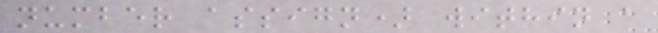number assign) within a
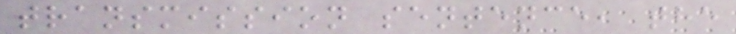transmission sentence, the
